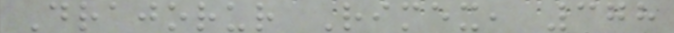Drajorur Rimex, 378
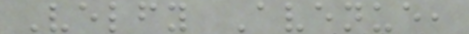Velfy Avenue,
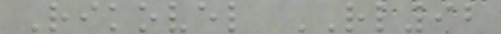Rikovel RL92
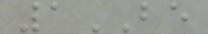1BE
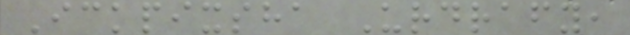Ickpixsha Urdrafy,
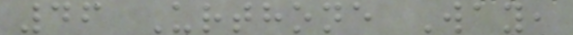46 Urthone Way,
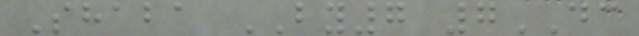Shaba BY7 7DC
